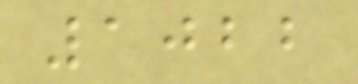1022
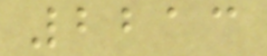2213
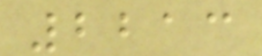2213
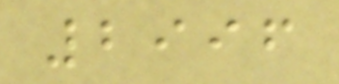2996
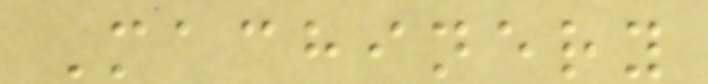Machinery
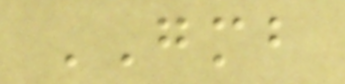GMB
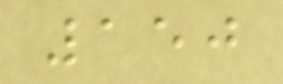150
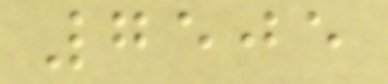7505
